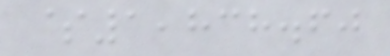$1,838.60
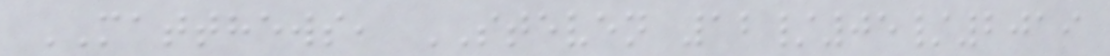MATTHEWS, STEVEN 12/05/2019
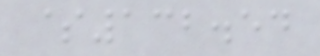$132.54
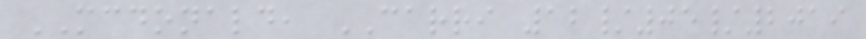MCDONALD, CARRI 12/05/2019
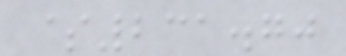$231.70
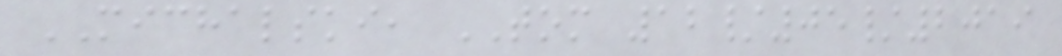MICHALSKI, TOM 12/05/2019
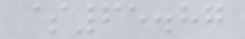$65.87
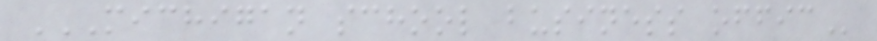MICHIGAN SCHOOL BUSINESS OFFIC
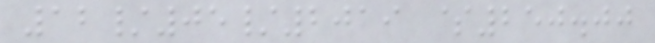12/05/2019 $250.00
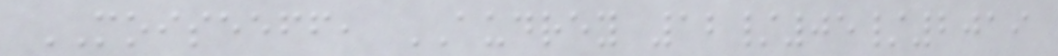MOISEEFF, AUDREY 12/05/2019
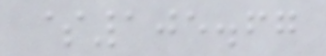$105.67
